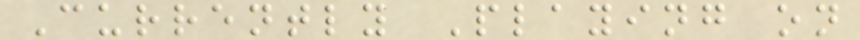Currently Playing on
